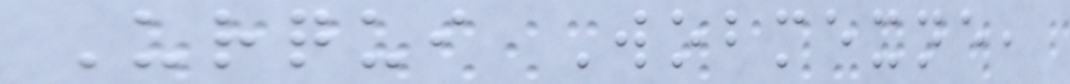Urqui Wobmexne,
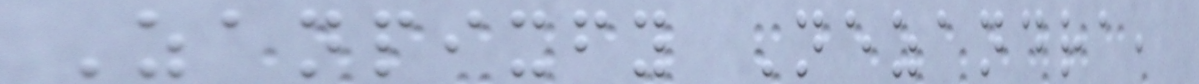Zanpixfy Nezandra,
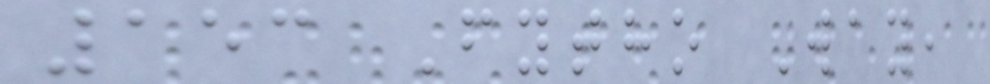153 Fytho Way,
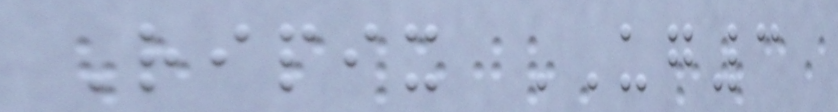Ripix UG3
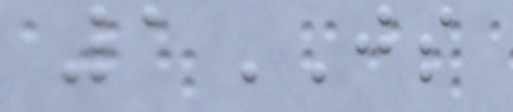1JS
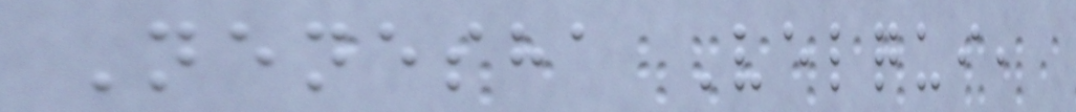Nenesha Velqui,
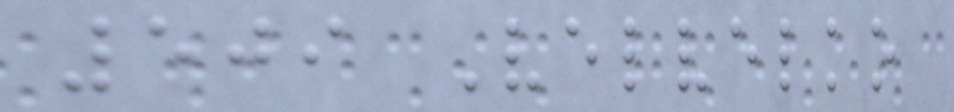509 Velvelko
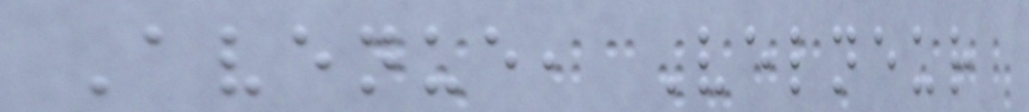Avenue, Velneur
